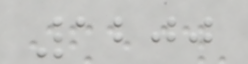1200
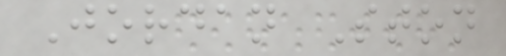Jordan Ston
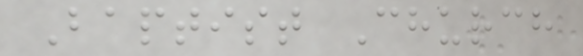Baptist Church
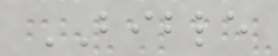BIBLE
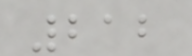212
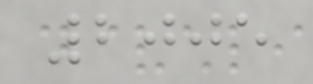2005
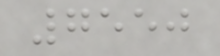7550
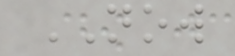NOW
